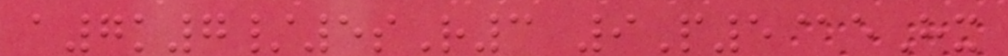a7k7/5sR3 9P5@eHx
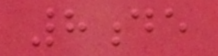8de
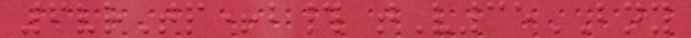6vrTp+b# tV35BNY
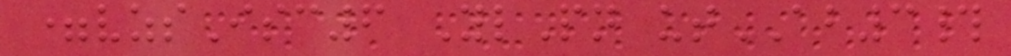=vzsIsc6 YlPn utAB3#
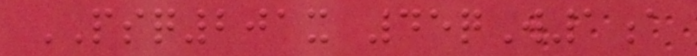PSQ201x 45qW1a
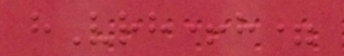hVrh+h=
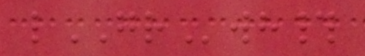lGRwh#
